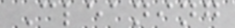Cleaning
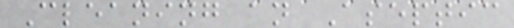Cleaning an Aseptic
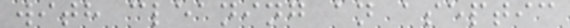with cleaning an aseptic
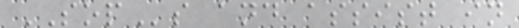SOPs and assist in
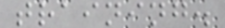training.
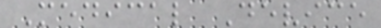Medical Device
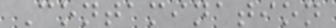Contamination
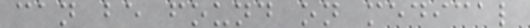can be found on medical
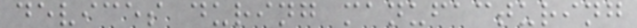devices during manufacturing
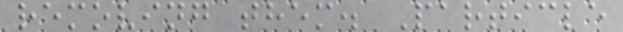removing them. Particle
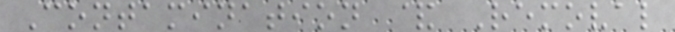Contamination & Removal
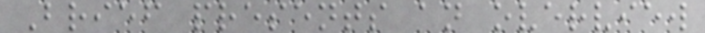Brief presents an overview
